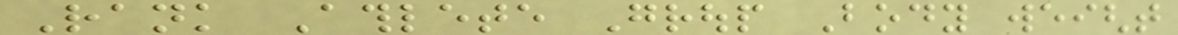Rank Athlete Group Body weight
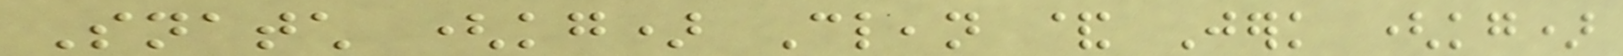Snatch (kg) Clean & Jerk (kg)
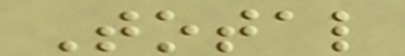Total
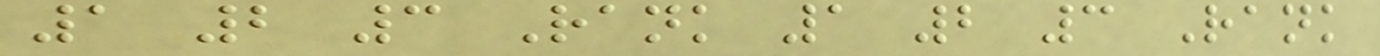1 2 3 Rank 1 2 3 Rank
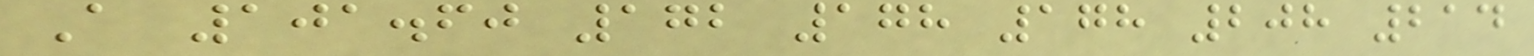A 101.60 172 178 178 208 214
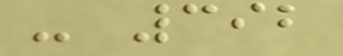- 392
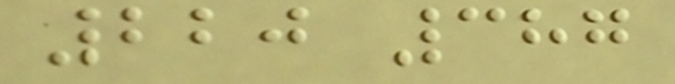220 387
